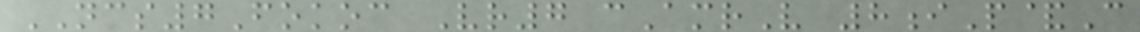NCS7Fokoc Vr7 cAmrV 8iP&C
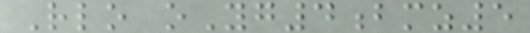Rlo oYg4bmz5
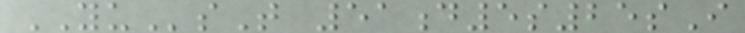YUsT 51d5s25sI
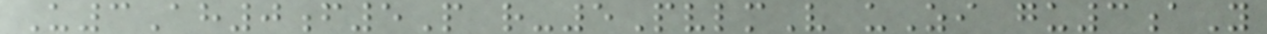U3Ah0f5P r-5PvlmV uZi gu3aY
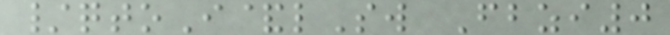/qtoI&lSw Fbzi0
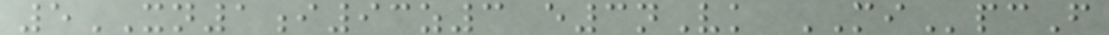5XN1i93z3 e3nVk MIpcF
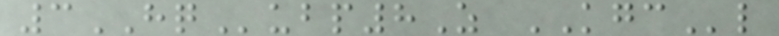3HQubp8Z KGCl
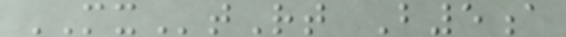MXtRt B5a
